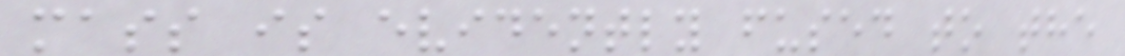mass is evidently fused to the
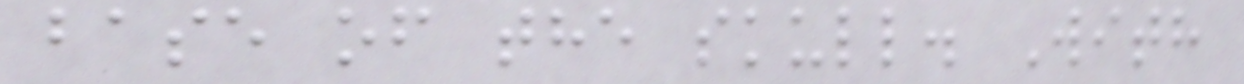base of the skull. With
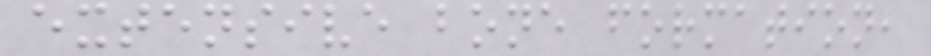extensive bone formation,
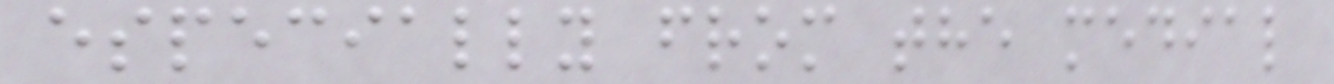especially from the medial
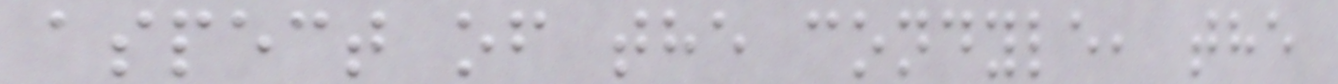aspect of the condyle, the
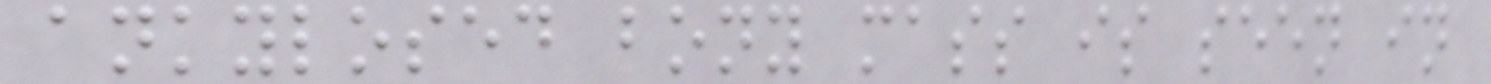ankylosed bony mass is seen in
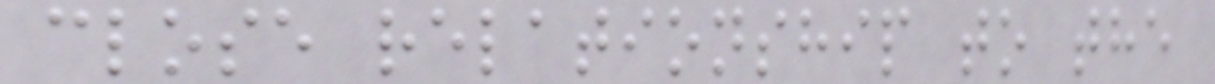close relationship to the
